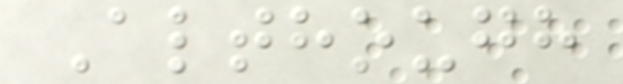Although
